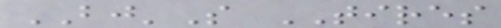BJ'S TIRES
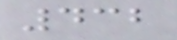432
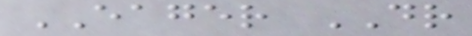EAGER DR
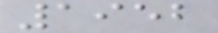1952
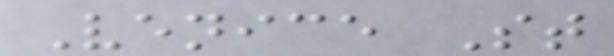Venice St
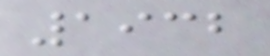1932
